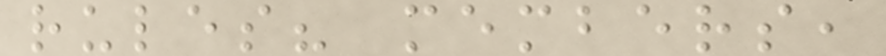rules? members,
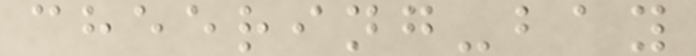cheering-bay
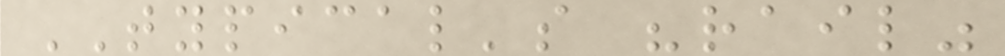TYPICAL's "rail"
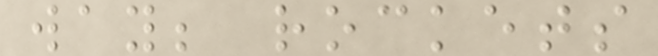way; rockets
